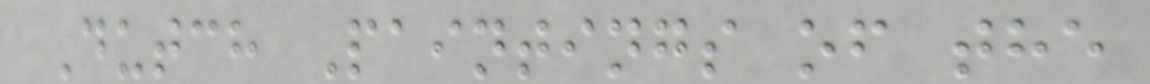Dutch Paintings of the
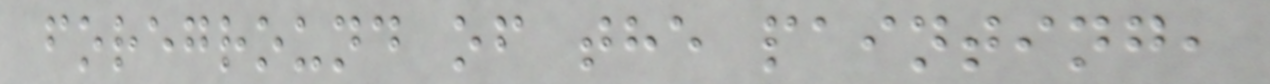foreground of the painting,
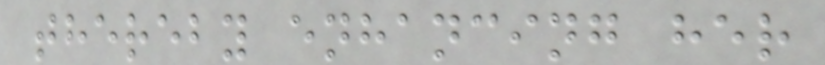thereby enhancing her
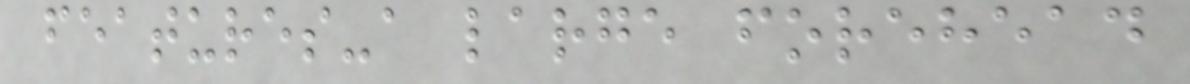features-a large forehead
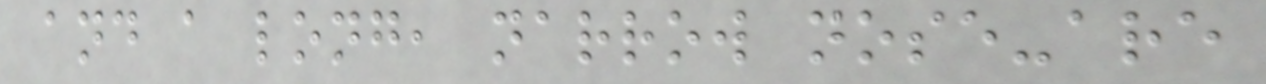and a long, narrow nose-are
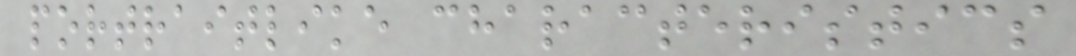portraitlike characteristics
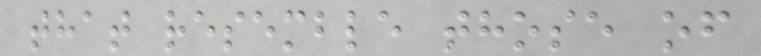that resemble those of
